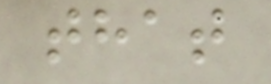that
